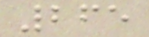265
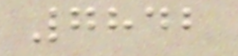7842
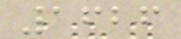1626
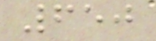650
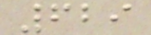629
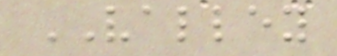VALLEY
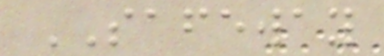SAFEWAY
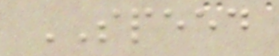SPEED
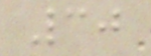30
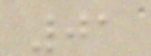01
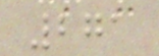271
